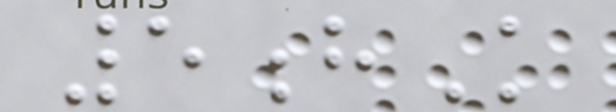5hK
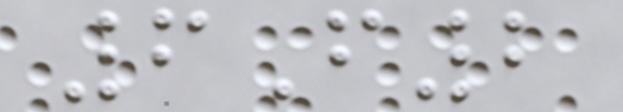6F2
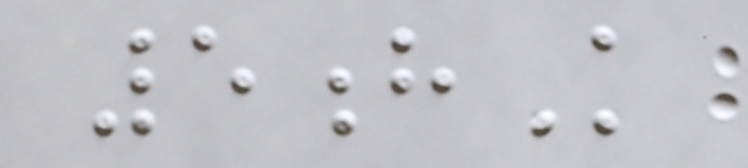5hK
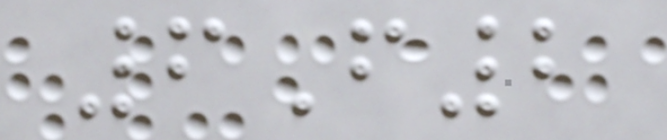6F2
